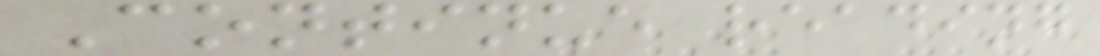Continue reading
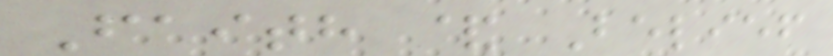Faith & Belief
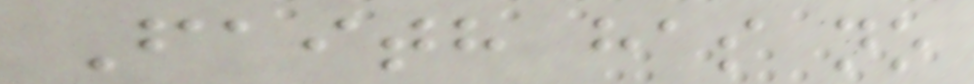Faith has no
